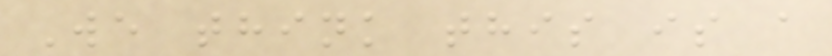We think this is a
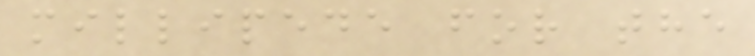millipede for the
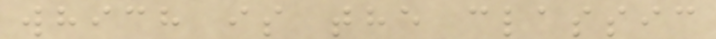which is the classic
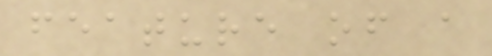feature of a
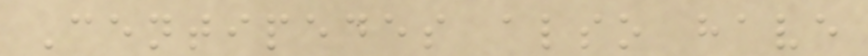Centipedes also have
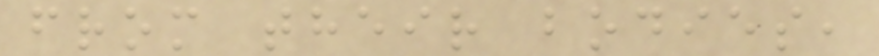from their bodies,
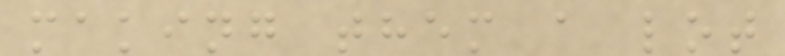making them a lot
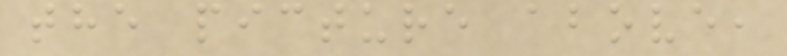the picture above,
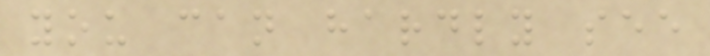you can hardly see
